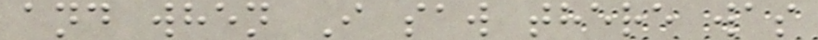and when I saw there was
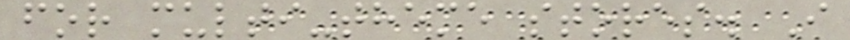for multi-theme stores. I
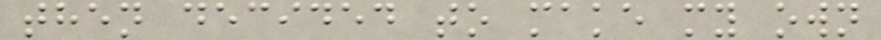then decided to make my own
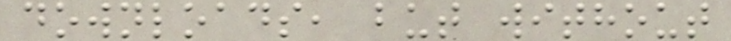downloads, but without
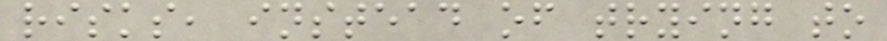risks, instead of trying to
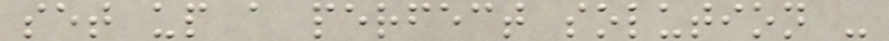set up a perfect solution -
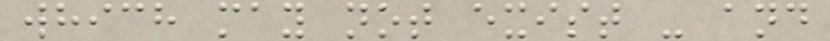which may not exist - and
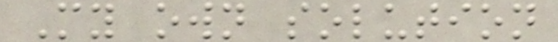My own solution
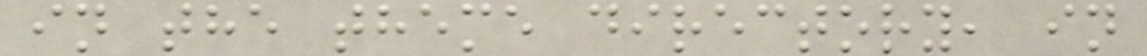in the theme directory, in
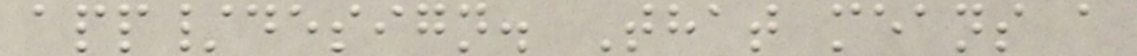app/design. That means a
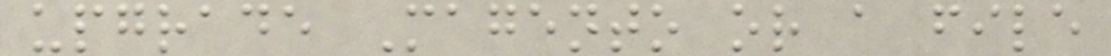upgrade Magento or a file
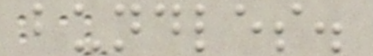bundles.
